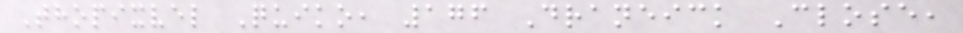Thopixvel Quiko, 176 Draneick Close,
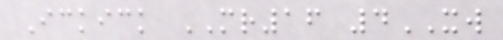Ickick MR16 4XW
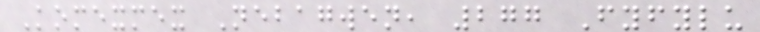Komexmex Nebagwen, 277 Fyfylu
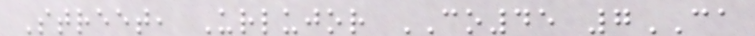Street, Urlujor CO45 7CA
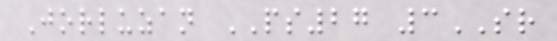Jorluzan PS27 3SR
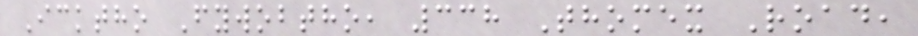Icktho Fywobtho, 338 Thomex Road,
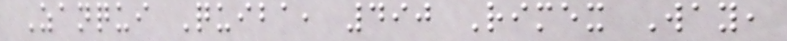Zanqui Quiba, 490 Rimex Way,
